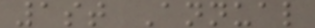1st Annual
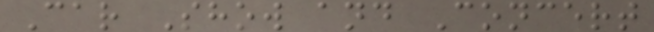Car Show and Concert
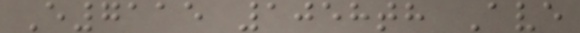E7115 1058th Ave
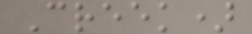Creek)
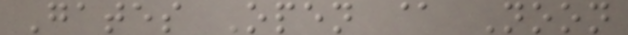Gates Open @ Noon
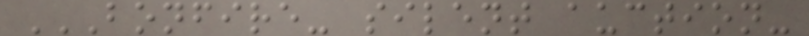BONFIRE- SILENT AUCTION-
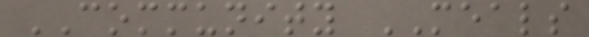COMMUNITY MEALS
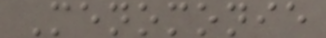Menomonie
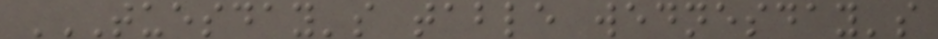TUESDAY'S TABLE WEDNESDAY'S
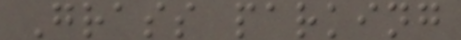Grass parking
